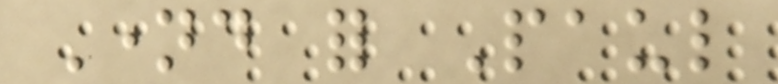Named for Paul
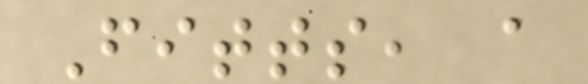Fitts, a
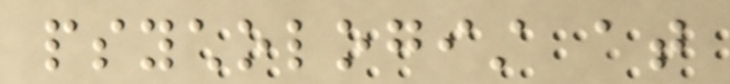psychologist at
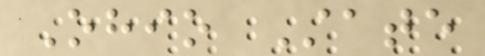Ohio State
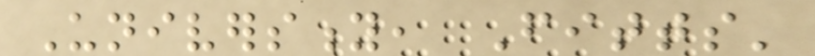University, Fitts'
